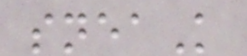sneaK
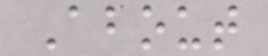About
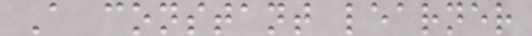A constant learner
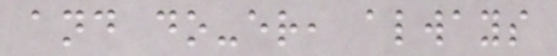and do-er, always
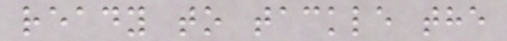ready to tackle the
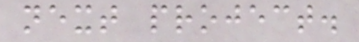next project.
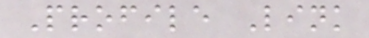Profile Link
